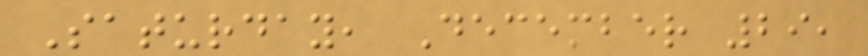Saturday, December 29,
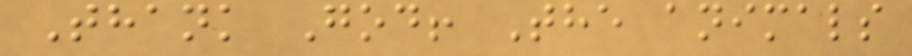Thank God! The animals
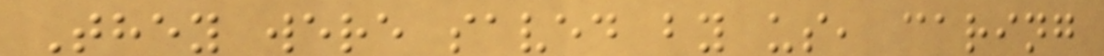They were saved by us, caring
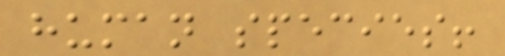human species!
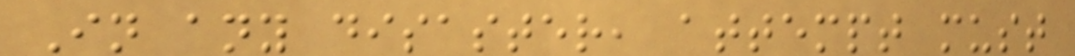In any disaster, attempt must
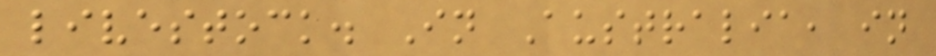livestock. In Australia, in
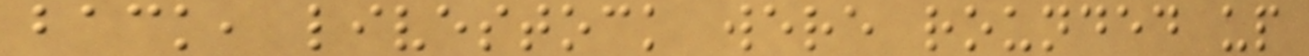back, livestock were rounded up
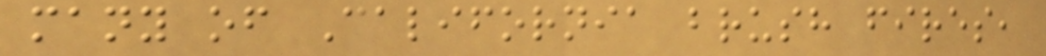many of California brush fires,
